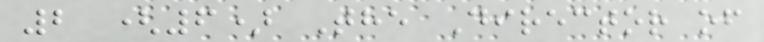2 (6) The Director of
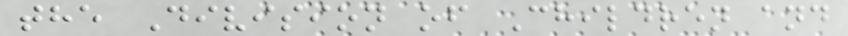the Division of Children and
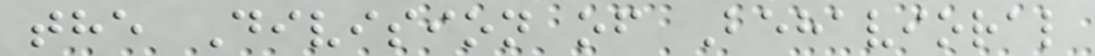the Division of Behavioral
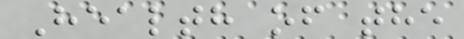Health of the
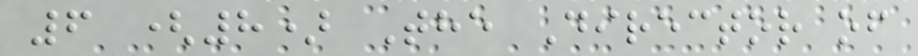6 (8) The Director of
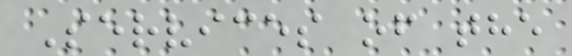Services of the
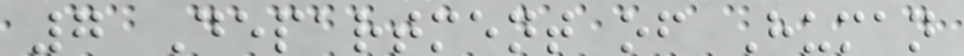7 Department of Human
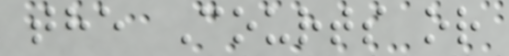the Courts or
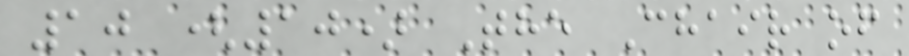10 (10) The Chair of
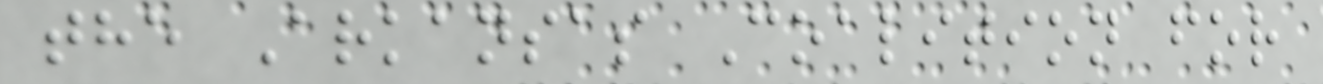the Arkansas Coalition for
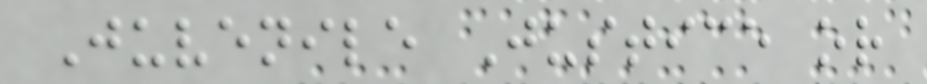Juvenile Justice or
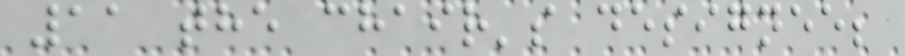11 the chair's designee;
